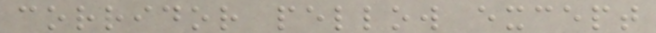corridor pellow except
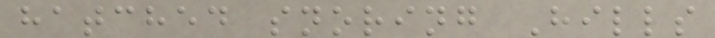hatched snoring Hills
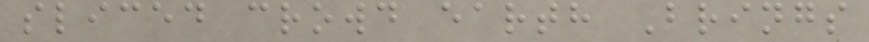sliced crowd earth Brings
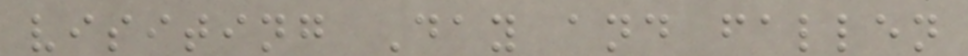visiting Day and fallen
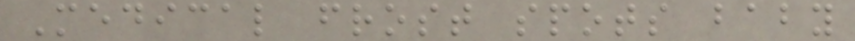Medical frost spots baby
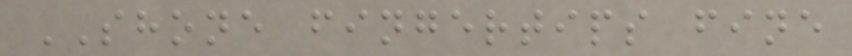SHONE fingertips fine
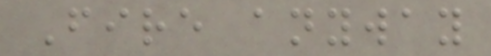Fire anyway
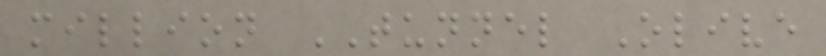million TUNNEL Olive
